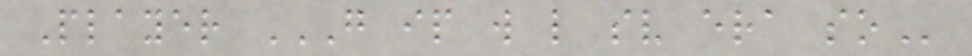Player G IP W L SV ERA SO
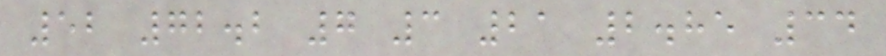52 72.2 7 3 21 2.85 34
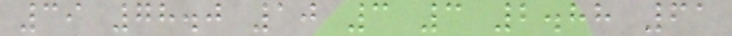39 78.0 10 3 3 2.88 61
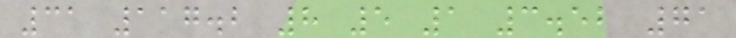31 117.2 8 5 1 3.52 71
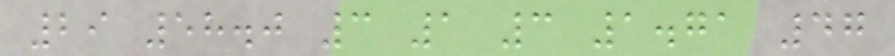29 58.0 3 1 3 1.71 47
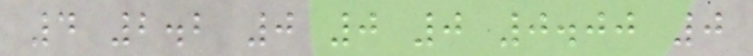4 2.2 0 0 0 0.00 0
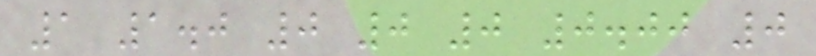1 1.0 0 0 0 0.00 0
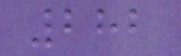282
